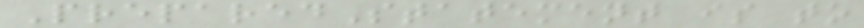PreparedStatement is to
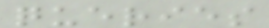queries
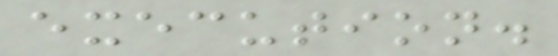execution.
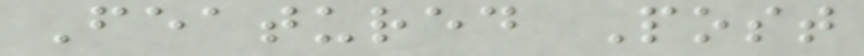Featured Post
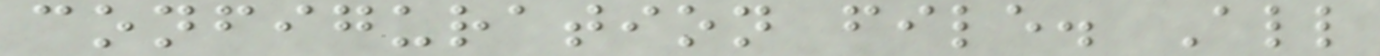configuration file. All
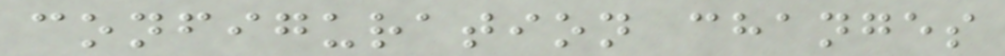configuration changes
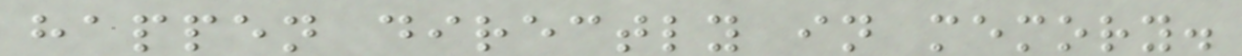happen directly in memory.
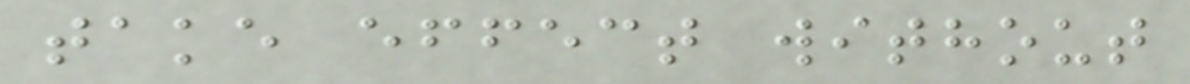take effect without
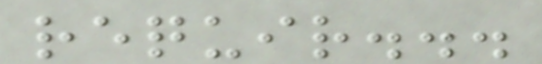requir...
